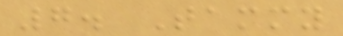7. Tammy
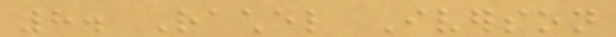8. Rachel Iverson
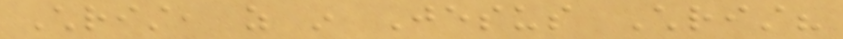Christ, as in Jesus Christ?
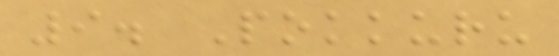9. Pokkuru
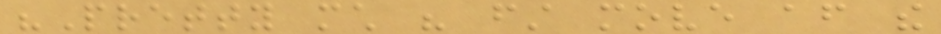"Pretty much his first move after the
